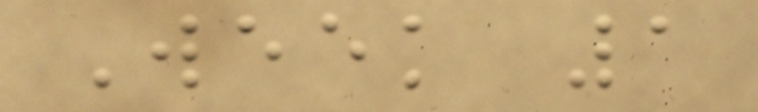Week 1
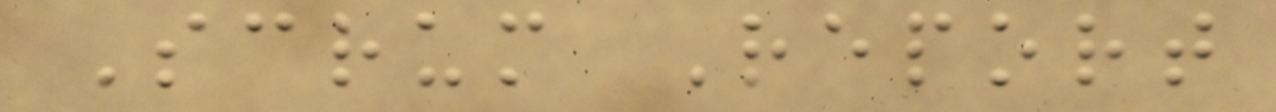Scrum Report
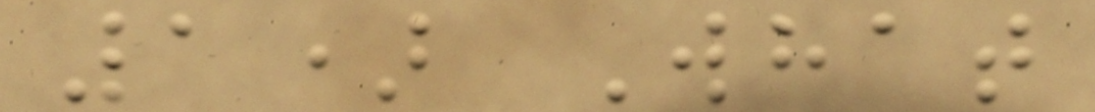1) What
